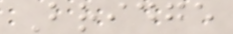Bridge
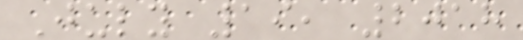July 19, 2018
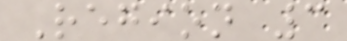Region 3
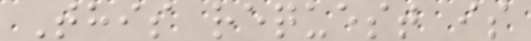This request is
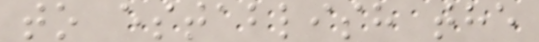to establish the
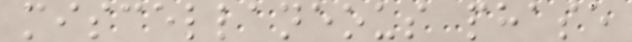miscellaneous phase
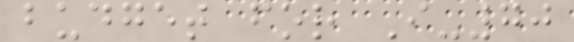budget for I-70
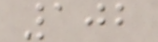102
